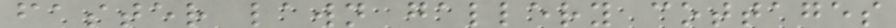faster lawn gallery cottages
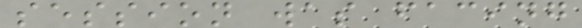session was facing
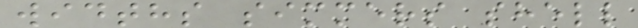widths simmers shell
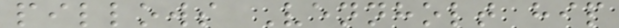pillows Vennholt hip
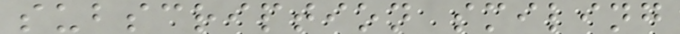subscription smiling
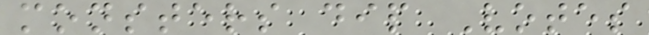monsters dip Votes
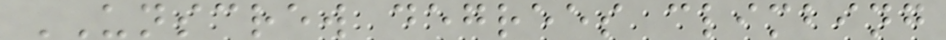UNSCREW degrees climbing
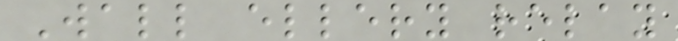Wall ellery relay
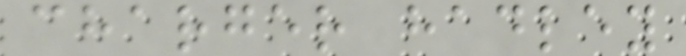charger hadley
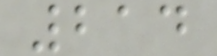214
